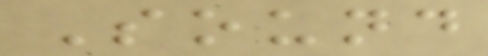Sound
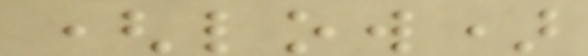(low)
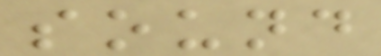sound
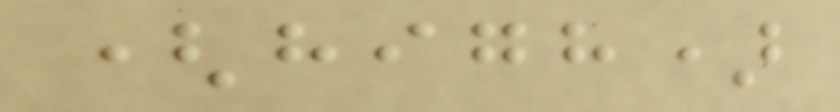(high)
